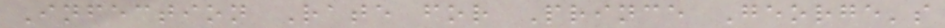Infection Rate for Prince George's
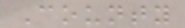County
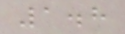1.8
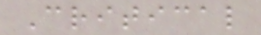Critical
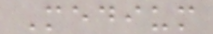Medium
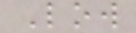Low
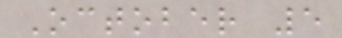October 5
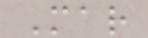Mar
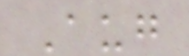Aug
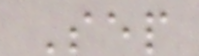Sep
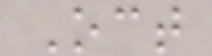Oct
